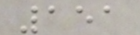151
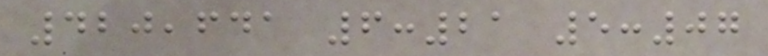420,641 6:21 5:07
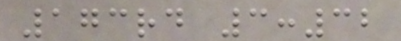173rd 3:32
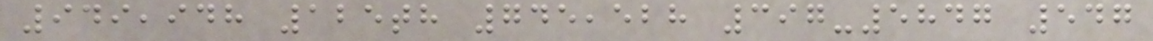949,948 125th 745,528 397-5847 547
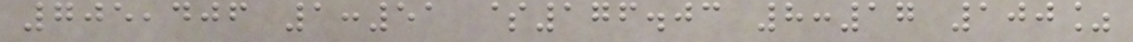705,406 1:51 $176.03 8:17 100%
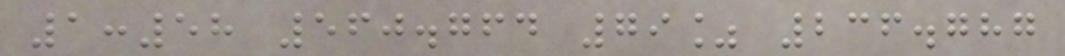1:58 560.764 79% 236.787
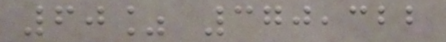60% 370,322
